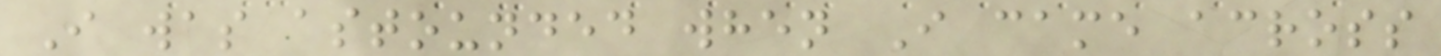I was astounded when I came across
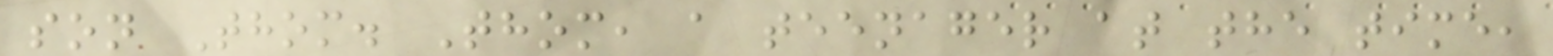son Thom. Thom, a teenager at the time,
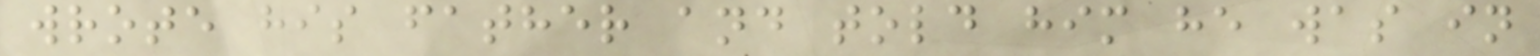wrote his father and told him he was in
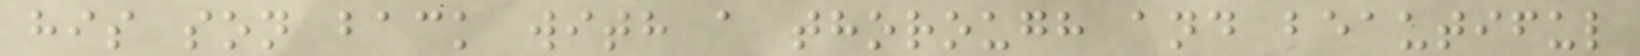his son back with a thorough and beautiful
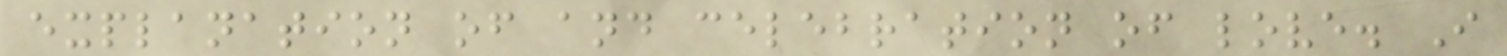explanation of and celebration of love. I
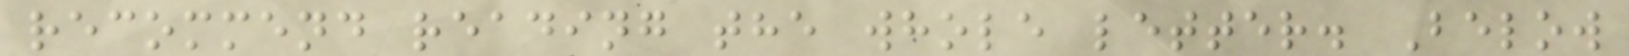recommend reading the whole letter. Below
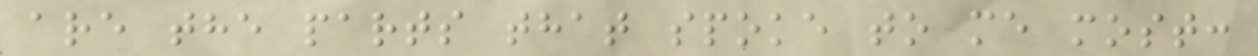are the parts that spoke to me most:
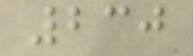230
